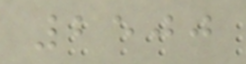2500
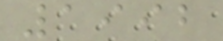1992
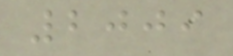2009
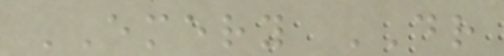EMERY DR
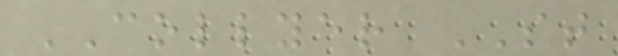COLLYER ST
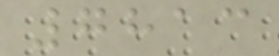7813
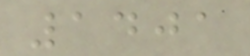1401
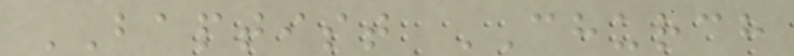BAPTIST CHURCH
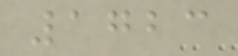1723
